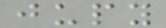jupy
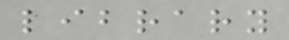library
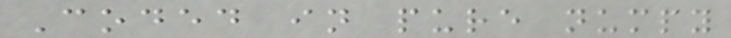Coded in pure numpy
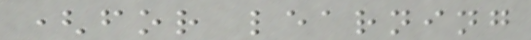(for learning
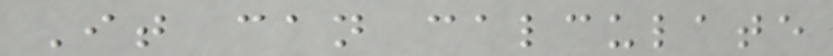It can calculate
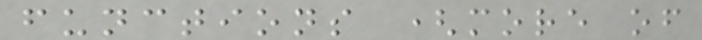functions (more of
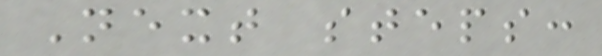Next steps:
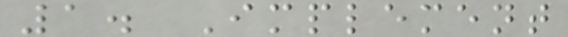1. Implement
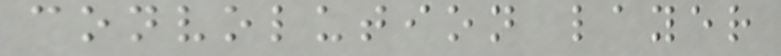convolution layer
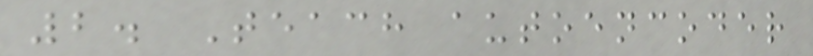2. Teach autoencoder
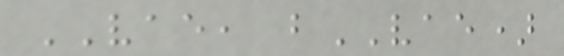VAE, bVAE)
